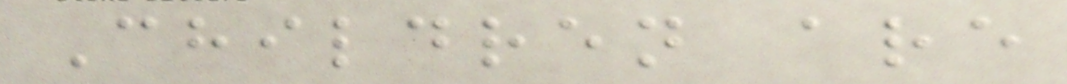Children are
